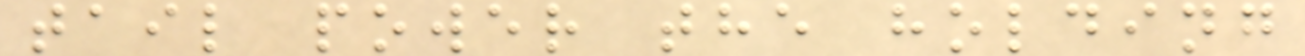tail power the holding
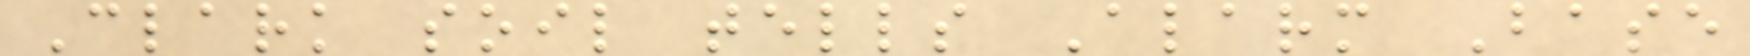Clark soil tells Alarm Base
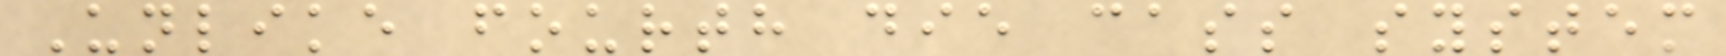Unlike fourth die cass system
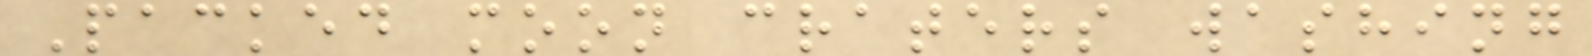Packed moon craters washing
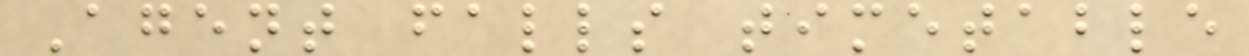Agent falls timetable
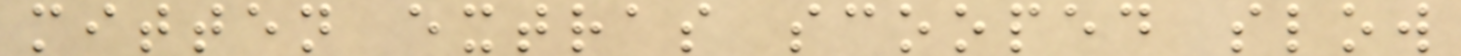mitten extras scooped slow
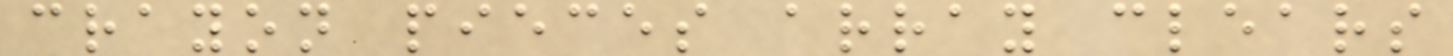crayon pieces array clears
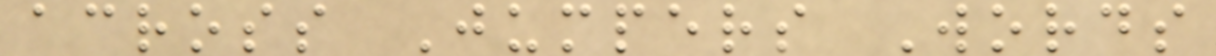across Jumpers Words
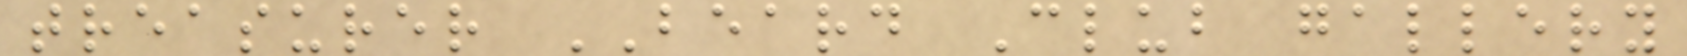treasurer BEARD Club gallery
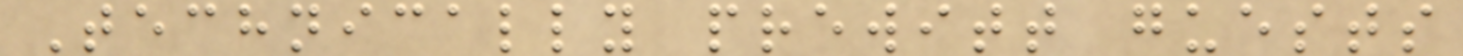Technically prewitt guests
